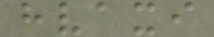hvaxi
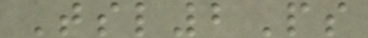Tsl2Ps
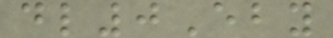dl0Eby
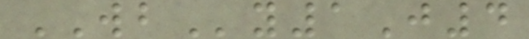WBy1J4
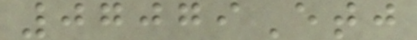07079Etj
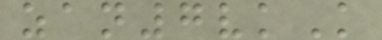zan7vkK
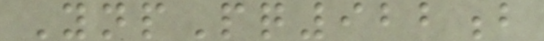YnpPq922b
